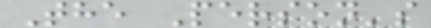The Person's
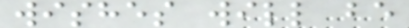wishes will be
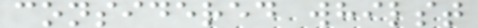considered whilst
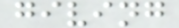giving
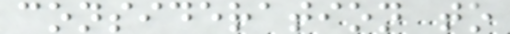consideration to
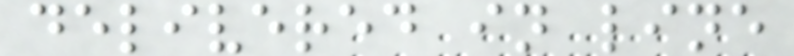delivered in line
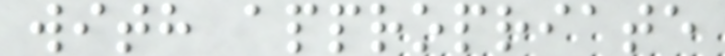with appropriate
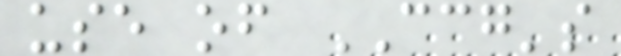use of CCG's
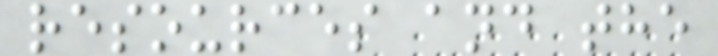resources and the
